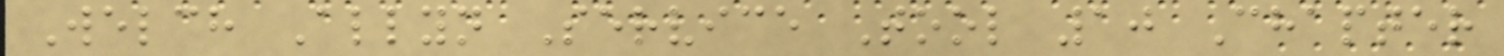Welch Allyn Service Tool 10 Chapter
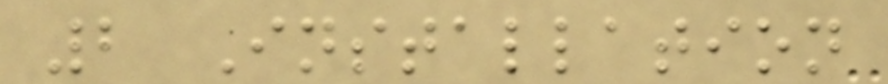2 Installation
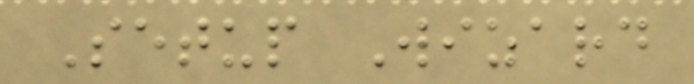Setup Wizard
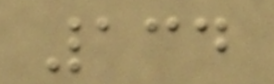134
